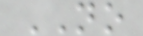NO
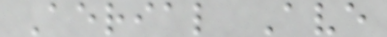Aerial Ave
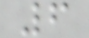6
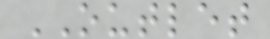OUTLET
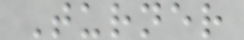Turner
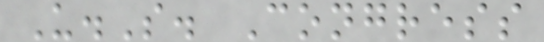U.S. Congress
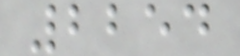2254
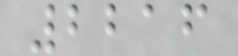2216
